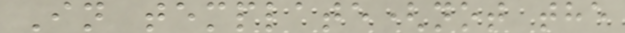In template(not the
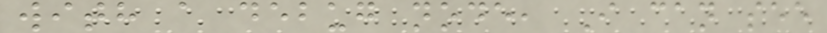with a debug node, I can see
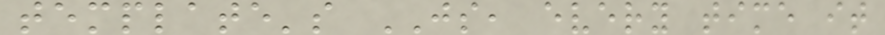template's JS, every time it
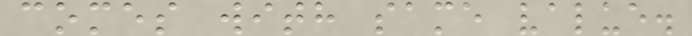comes with same value.
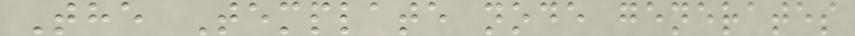The Template node generates
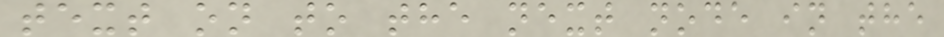text on to the next node in the
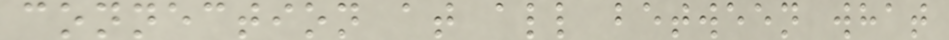connection at all between what
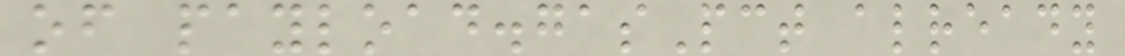of payload.gasPct already
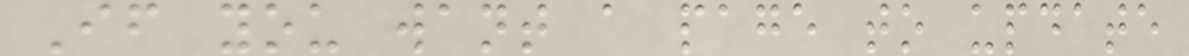If you want a page to update
